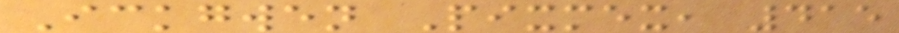Ickgwen Pixmex, 415
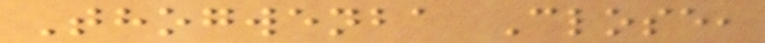Thogwenba Close,
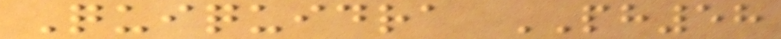Quiquidra PH58
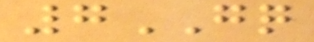7GQ
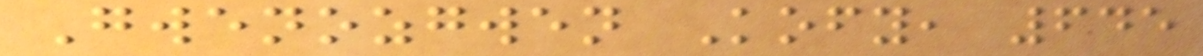Gwenozgwen Kofy, 645
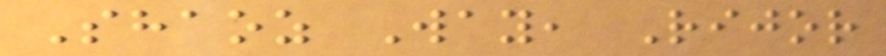Shaoz Way, Rijor
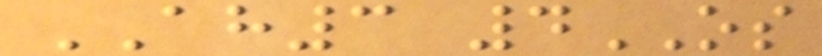AH3 4OS
